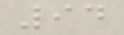94
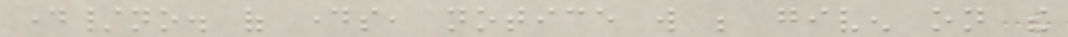day/no. of days, notice will be given on the
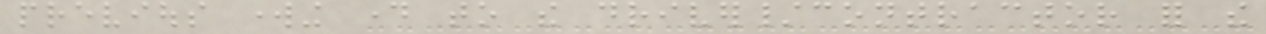previous working day to the driver/contractor for the
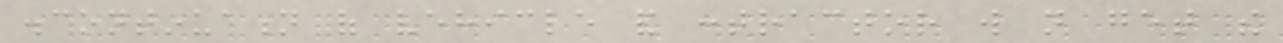discontinuation of vehicle and contractor will not get the
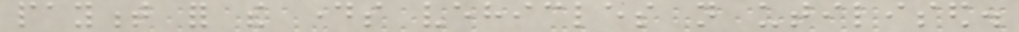payment for the days vehicles not utilised.
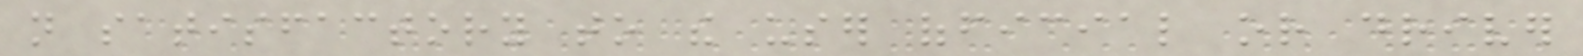not satisfactory to the user official or driver
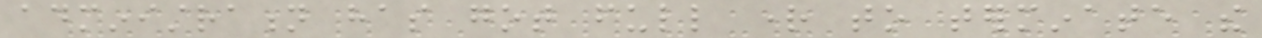administration has got full right to terminate the
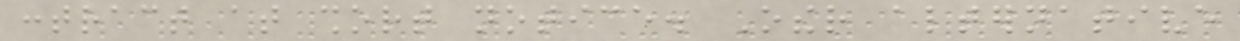contract at short notice. Other alternative
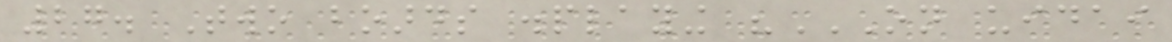27. Two boards displaying "ON UIDAI
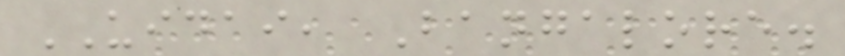UIDAI, Bangalore.
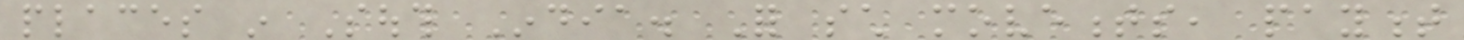places in South India. For such movements, payment
